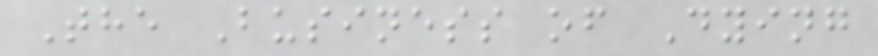The Business of Dying
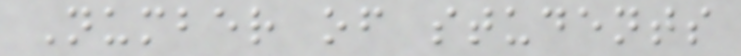Number of students
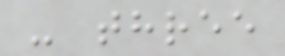- three
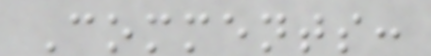Comments:
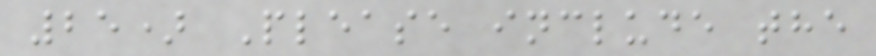25) Please include the
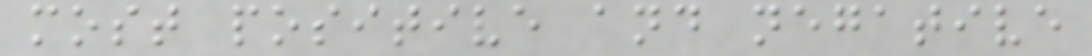most positive and negative
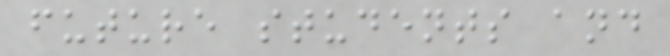future students and
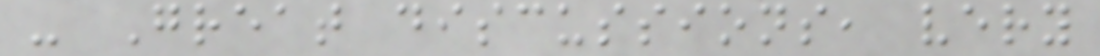- Great discussions, very
